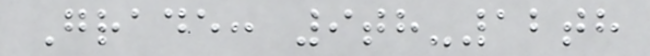Grade: 9th-12th
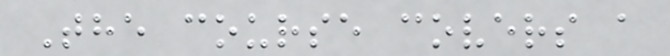The course covers a
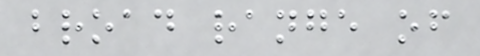broad range of
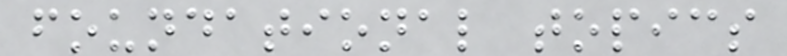foundational topics
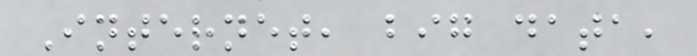Internet, big data,
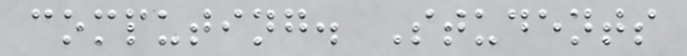computing. Students
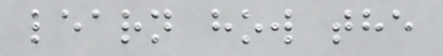learn how the
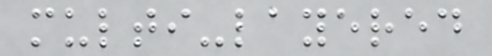multi-layered
